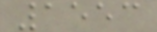1553
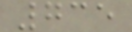735
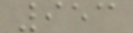953
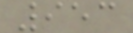953
